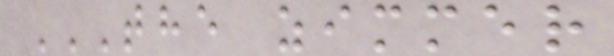THE ZIMMER
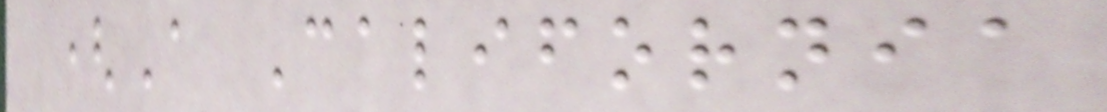(A California
